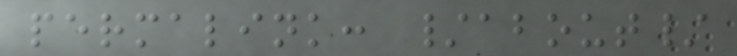permalink: /about/
